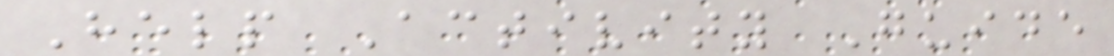Help Activity Guide
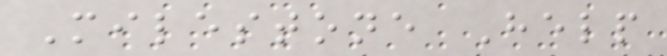Milestone Help
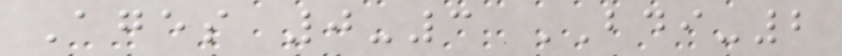Ages 0-3 BDI-2
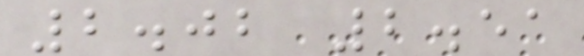2.02 2.51
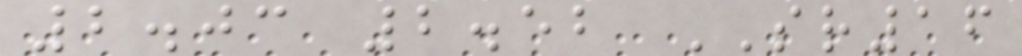2.03 2.52 SR16
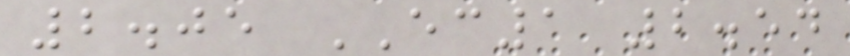2.05 EC1 2.54
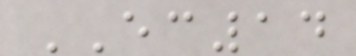EC14
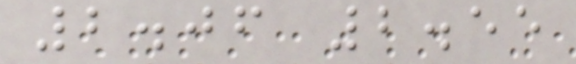2.06 2.55
